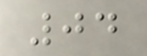04
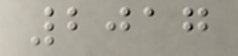2017
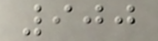900
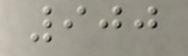900
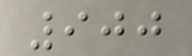900
